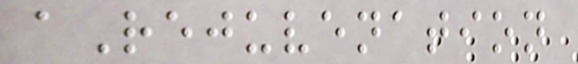aRejuvenation
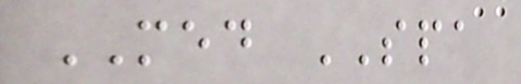MED SPA
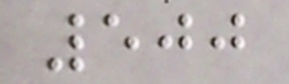500
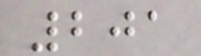201
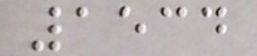1534
